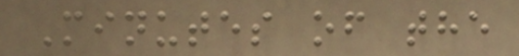Minutes of the
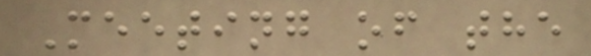Meeting of the
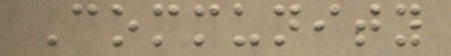Community
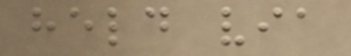held via
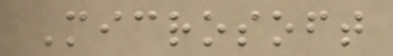Microsoft
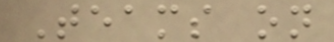Teams on
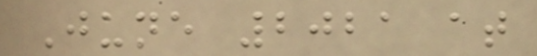June 2021 at
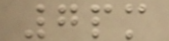7pm
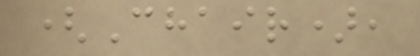(Chair),
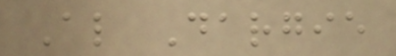Al Dargie
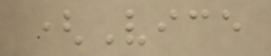(Vice
